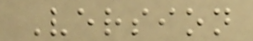Version
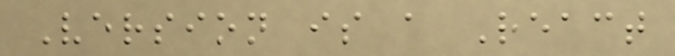Version is a React
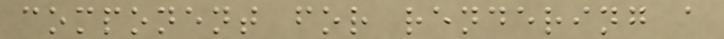component for rendering a
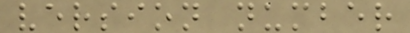version number
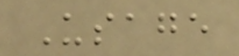Usage
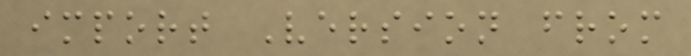import Version from
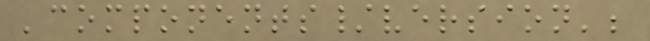'components/version';
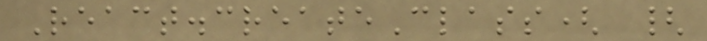React.createClass( {
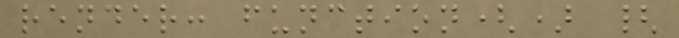render: function() {
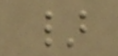}
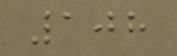108
